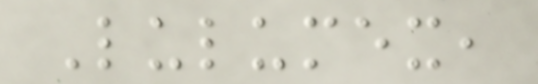Lulumex,
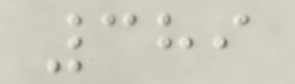389
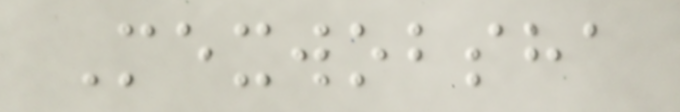Mexwobsha
